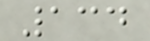134
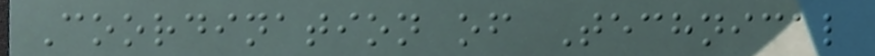Coordination of Technical
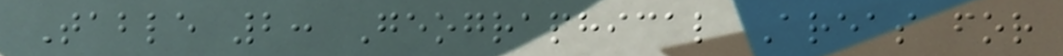Table 2: Geographical Areas for
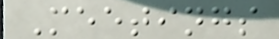Meetings
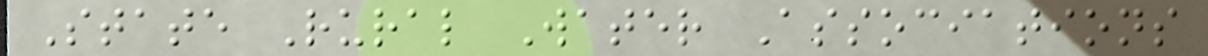State Rural Water Associations
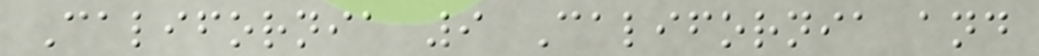California 9 California and
